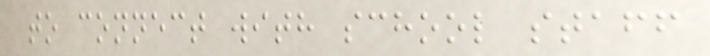to connect with school staff
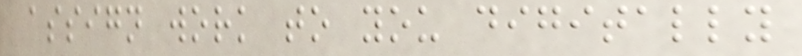assign work to you digitally
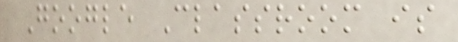Google Classroom is
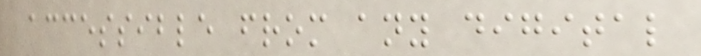accessible from any digital
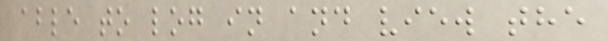able to log in and view the
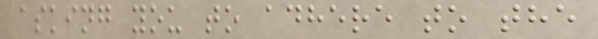asking you to adhere to the
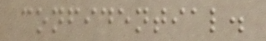confidential.
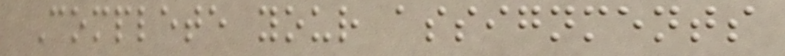Complete your assignments
